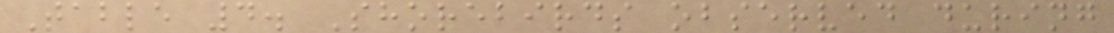Table 4. Shorebirds observed during
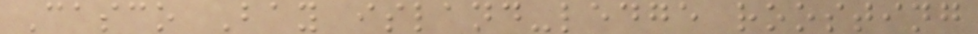Casco Bay island-ledge roosting
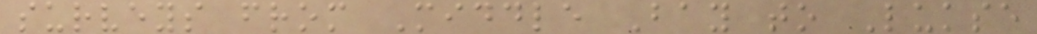surveys from Middle Bay to Lukse
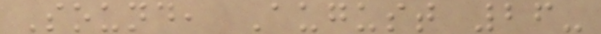Sound, August 26-
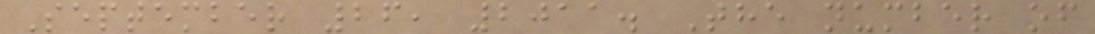September 26, 2011. The number of
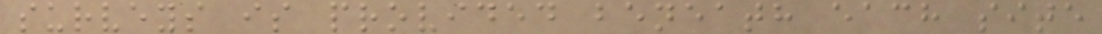surveys is provided beneath each site
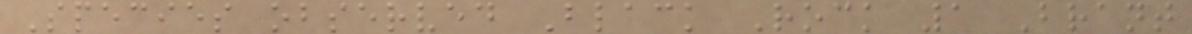Species observed Black Rock 1 Brant
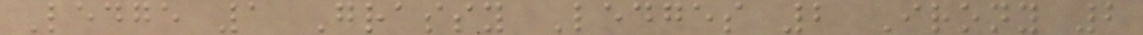Ledge 1 Grassy Ledges 2 Irony 2
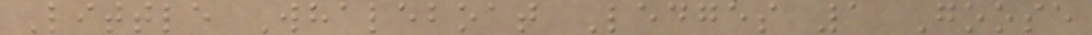Little Whaleboat Ledges 1 Goose
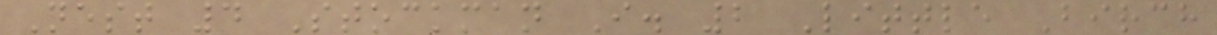Nest 4 Stockman I. 2 Little Birch
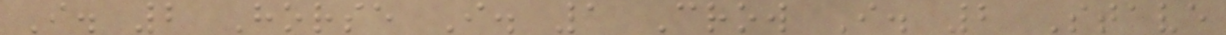I. 2 Horse I. 1 Crow I. 2 Stave
